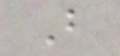B
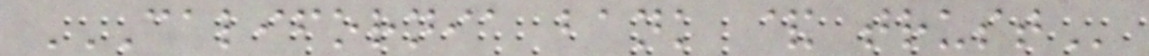CALIFORNIA BANK & TRUST
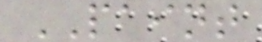PAINT
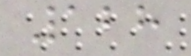128
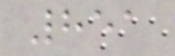851
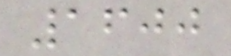1600
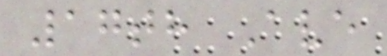17th Ave
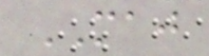MAJ
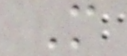M
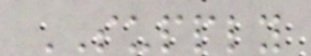SUPPLY
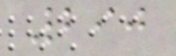290
